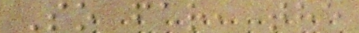So far, the
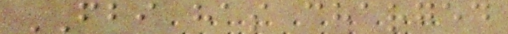FBI has charged
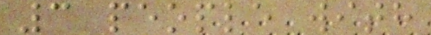3 people with
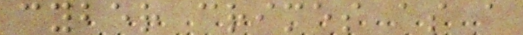cyber crimes as a
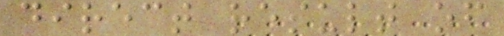direct result of
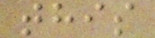this
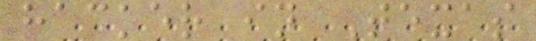hacker in Texas
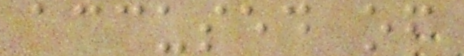accused of
